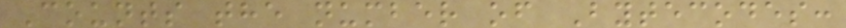Counts the number of Bytecodes:
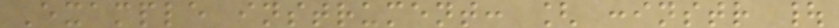Example instrument: [ :instr |
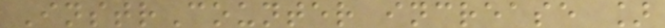InstrCounter increase ]
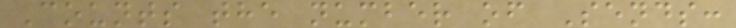Counts the number of Sends:
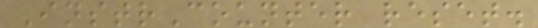InstrCounter reset.
